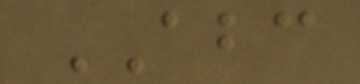ABC
